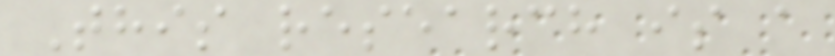This research is a
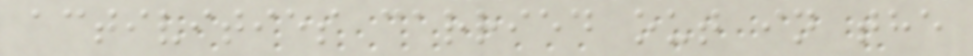activities carried out in the
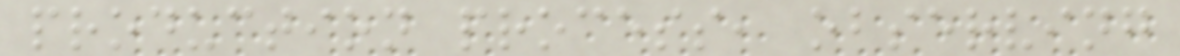production process, observing
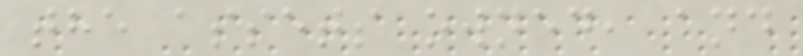the assets owned, and
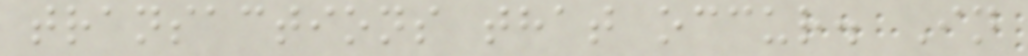transactions that occur. In
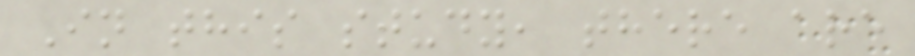In this study, there are
